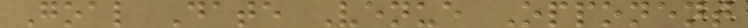Goal Date Venue Opponent
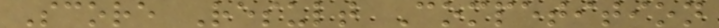Score Result Competition
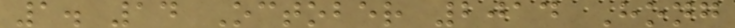1. 14 October 2014 Hong
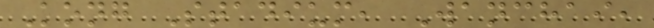Kong Stadium, Wanchai,
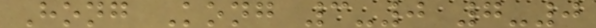Hong Kong 3-0 7-0
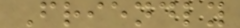Friendly
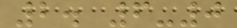2. 6-0
